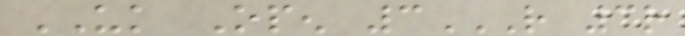UK Open 3R 3R
